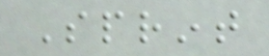Sprint
